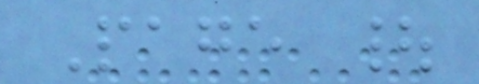Page |
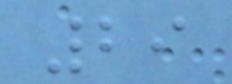29
